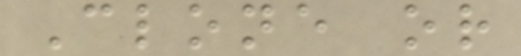Clone or
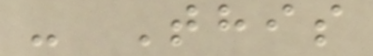- This
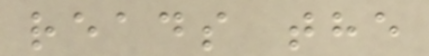reads the
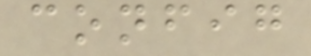config
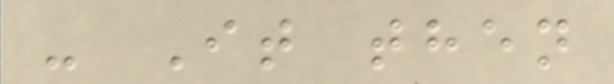- It then
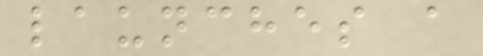launches a
